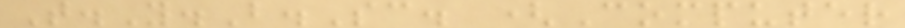T.Y.B.Sc. (Computer
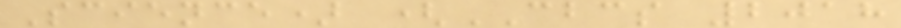Science) (CBCS 2018
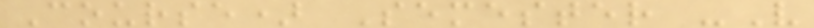Course) Semester -V
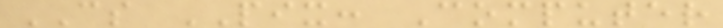CS PIX: Computer
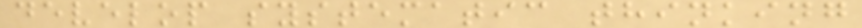develop systematic thinking
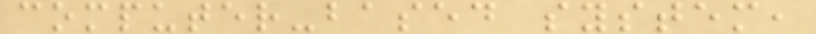computer-based system,
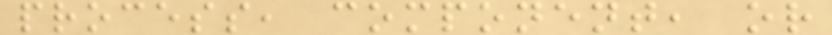process, component, or
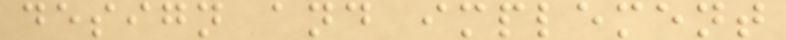design and implement
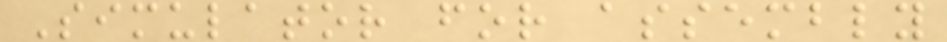Simulator for assembly
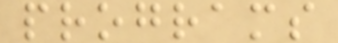programs
